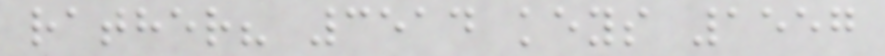rather? 3514 keys 1557
